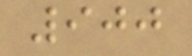900
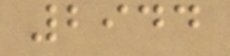2944
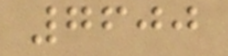7600
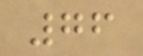76
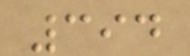394
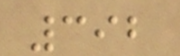392
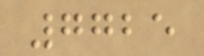7725
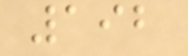192
